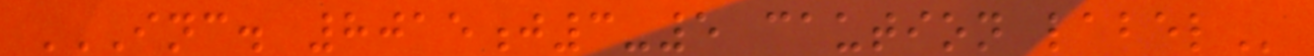INC. 8015J3-5 CAUTION LABEL
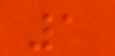1
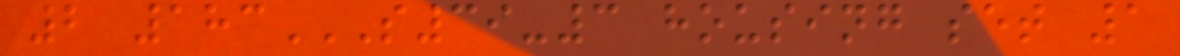2 183S39-3 HOUSING SET 1
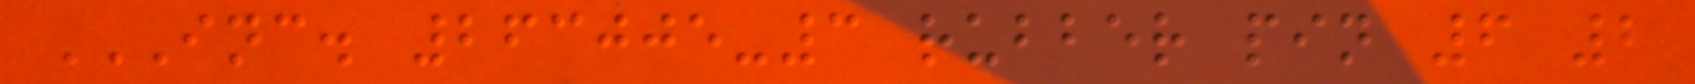INC. 263005-3 RUBBER PIN 6 2
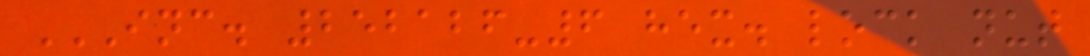INC. 252126-6 HEX. LOCK NUT
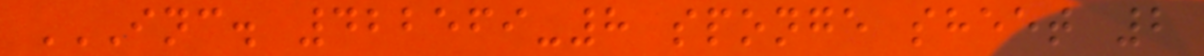INC. 422569-8 SPONGE SHEET 2
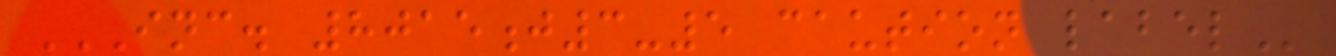INC. 8015J3-5 CAUTION LABEL
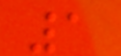1
